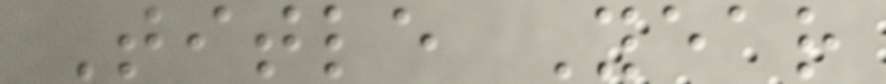Title Year
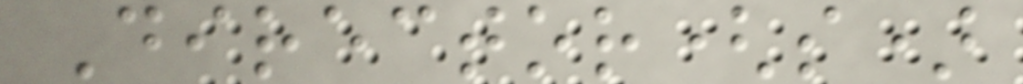Director(s)
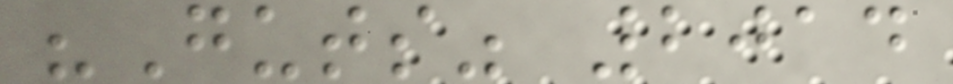"Guts" 2014
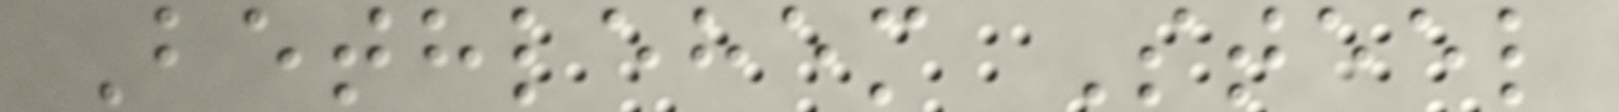Bethlehem Steel
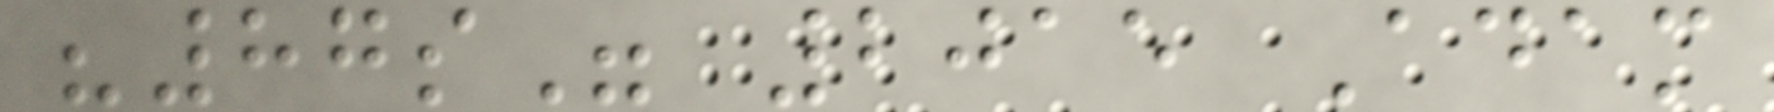"87s" 2015 Adam
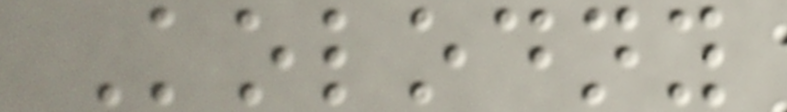Kolodny
